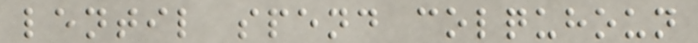lentil spend colquhoun
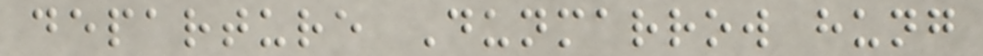departure Dunmarrow hung
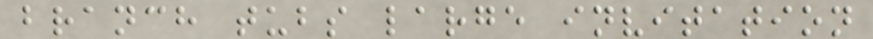branch tubs large invitation
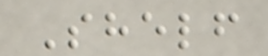Shelf
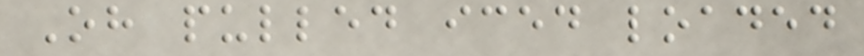Oh pulled iced loaded
